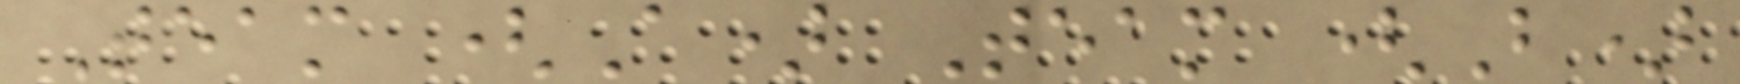Team (A) Team (B)
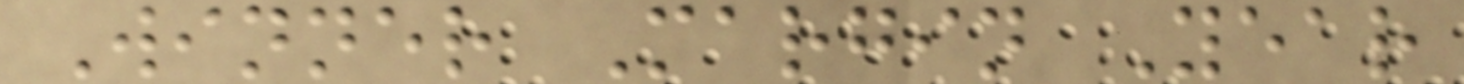Winner Margin Year
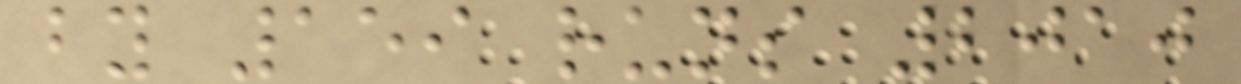by 159 runs 2010
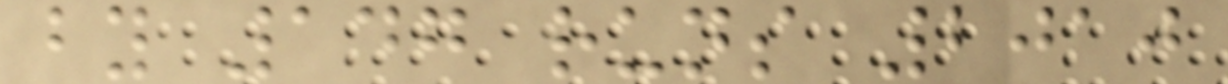by 147 runs 2010
